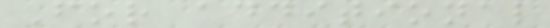For additional
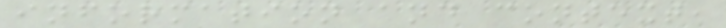information and context,
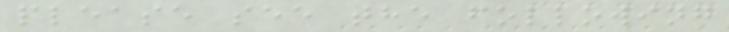please see the following
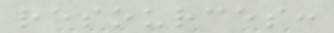resources:
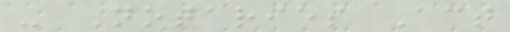- Notaries Act
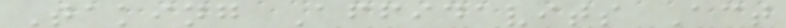Taking Affidavits Act
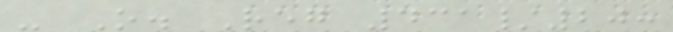- O. Reg 431/20:
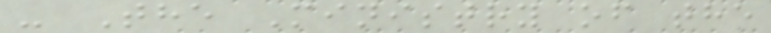- The Ministry of the
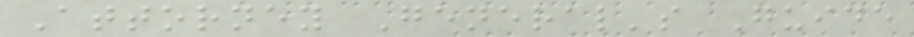Attorney General's Guide
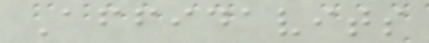Affidavits
